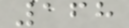168
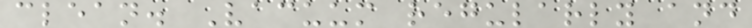clean. Vacuum regularly and
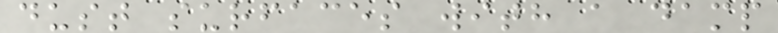dust surfaces with a damp
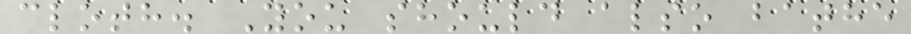cloth. You should also bathe
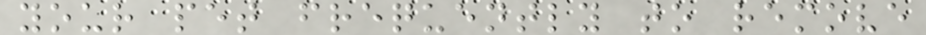your pet frequently to remove
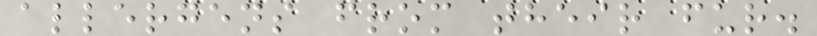allergens from their fur.
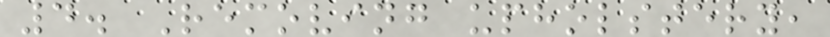4. Removing upholstery,
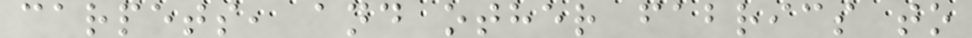carpets, and other fabrics to
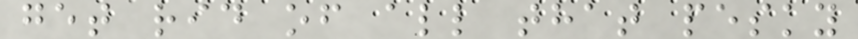get rid of all that pesky
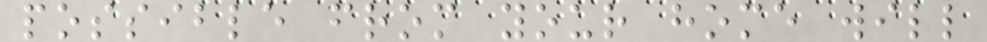possible from your home will
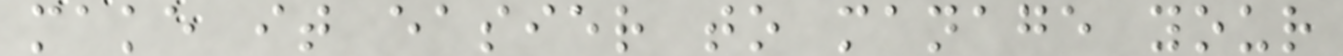make it easier to manage your
